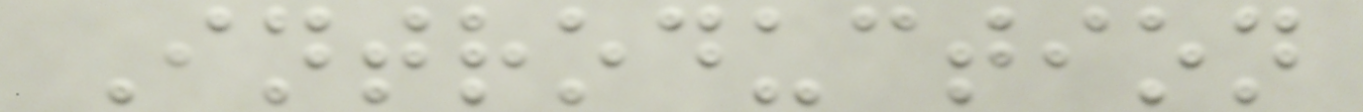Introduction
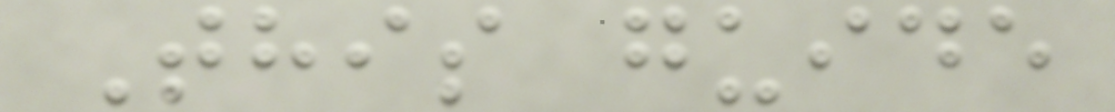This guide
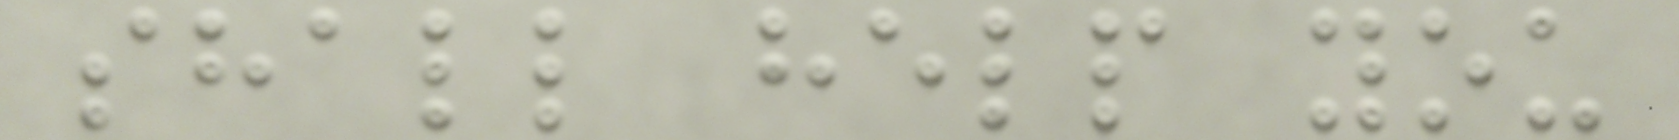shall help you
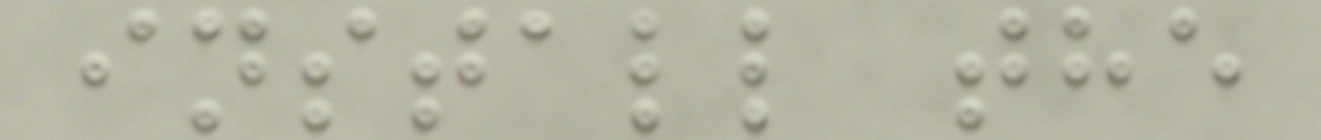install the
